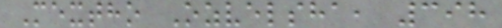Mextho Ozvelsha, 398
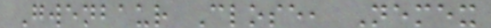Gwenbaur Close, Nemex
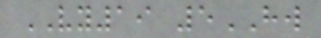VY19 5HW
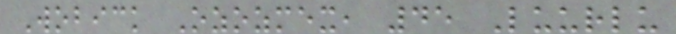Wobick Ozozmex, 45 Luurlu
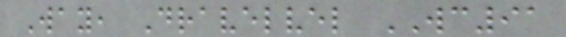Way, Dravelvel WC91
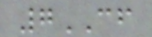7CF
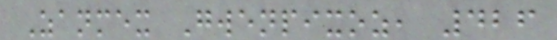Zanmex Gwenpixoz, 426
